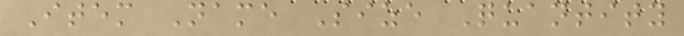Item Name Size Quantity
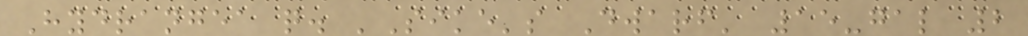Hydrangea q. 'Sike's Dwarf' 15-gal 2
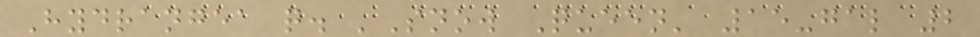Hydrangea q. 'Snow Queen' 15-gal 2
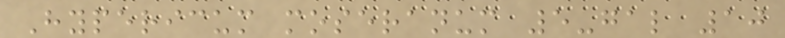Hypericum moseranum 5-gal 10
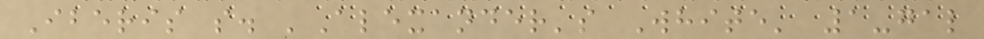Iberis s. 'Alexander's White' 1-gal
